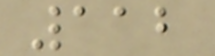112
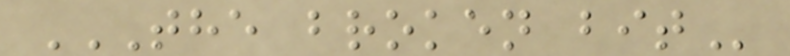THE BROKEN BIT
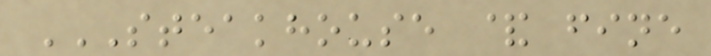STEAKHOUSE & FINE
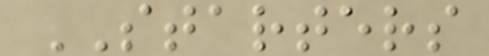STARTERS
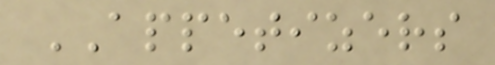APPETIZERS
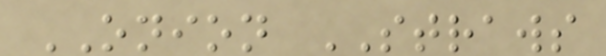ONION STRAWS
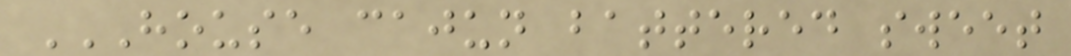HOUSE CAJUN BATTERED SWEET
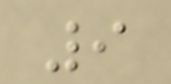9
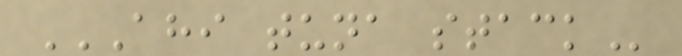AHI TUNA STACK
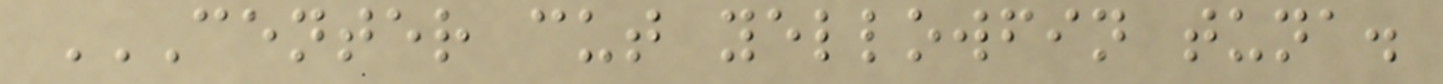CENTER CUT YELLOWFIN TUNA.
